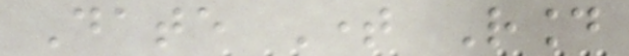Date Time Round
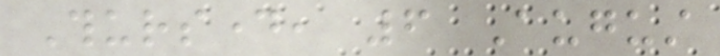Thursday, 6 August
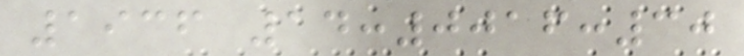1936 14:0016:30
